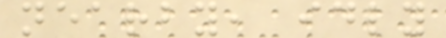nearby, idly
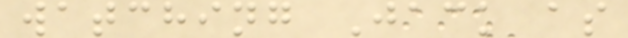watching Jack as
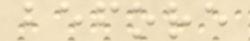before
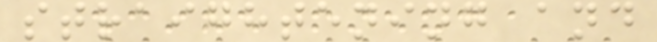straightening and
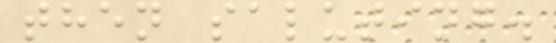then saluting.
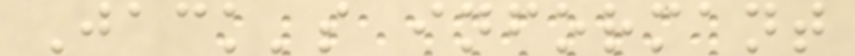Jack's informant
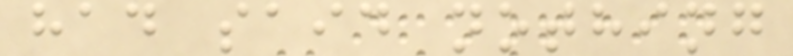had said nothing
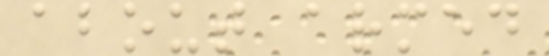about armed
